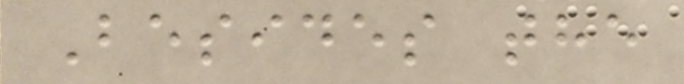Besides the
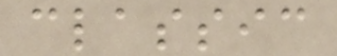classic
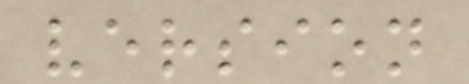version
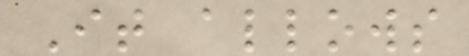It allows
